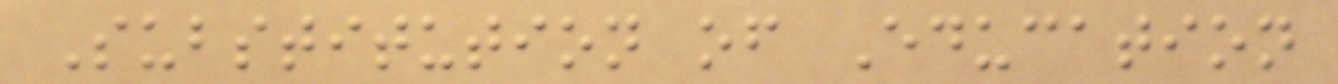Substitution of Education
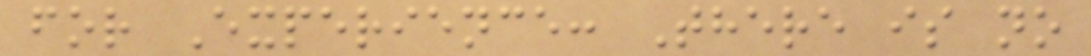for Experience: There is no
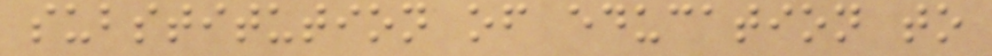substitution of education to
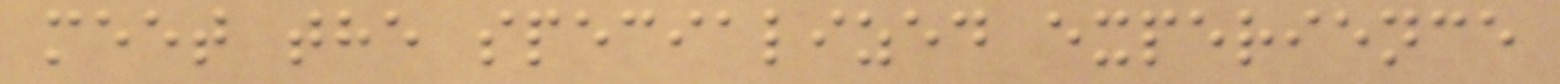meet the specialized experience
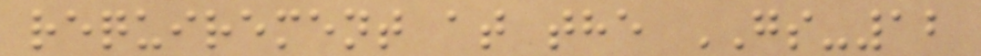requirement at the GS-12
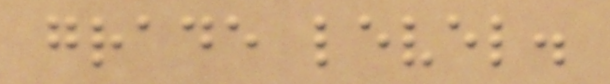grade level.
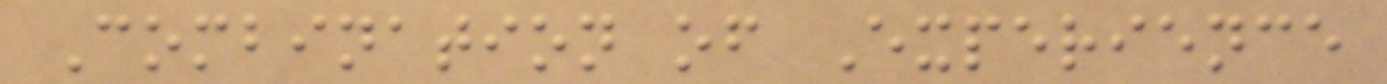Combination of Experience
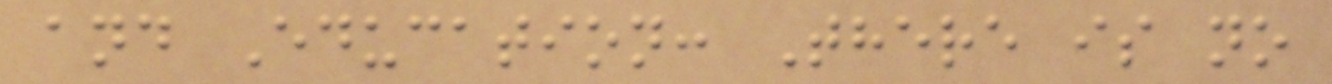and Education: There is no
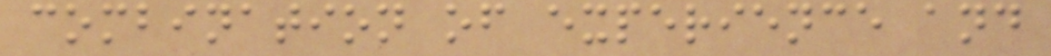combination of experience and
